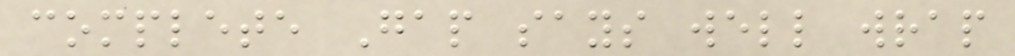complete Gap says well wrap
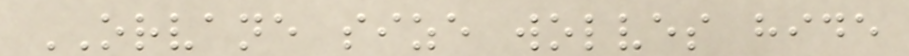ORVANE size wolves hide
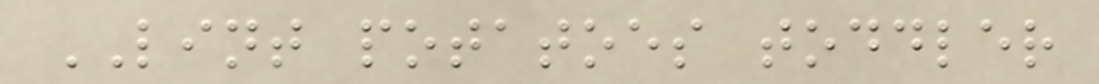LINT potatoes toddler
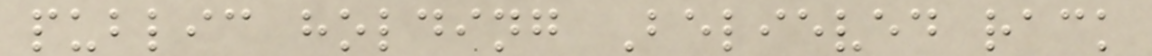public holding Believed rack
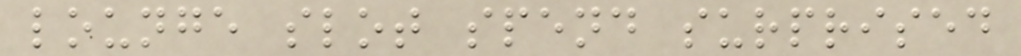lounge slot spend surprised
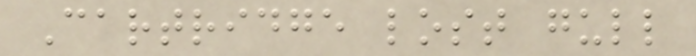Cartridge lost gull
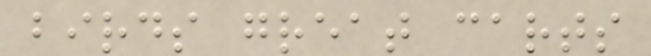birds great carts
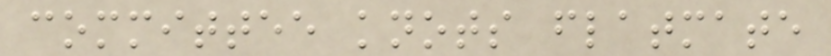committee knots flatmate
